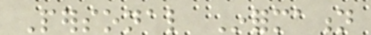Personal Information
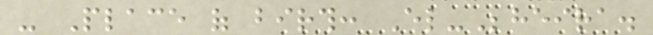- Place of birth: El-Beheira.
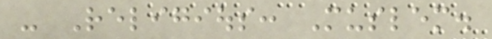- Religious: Muslem.
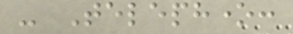- Telephone:
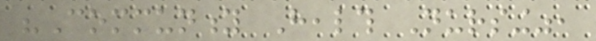"Community Health Nursing",
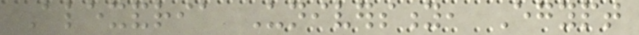Alexandria University, Egypt
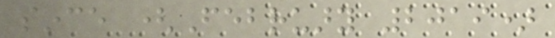since (February 2019)
